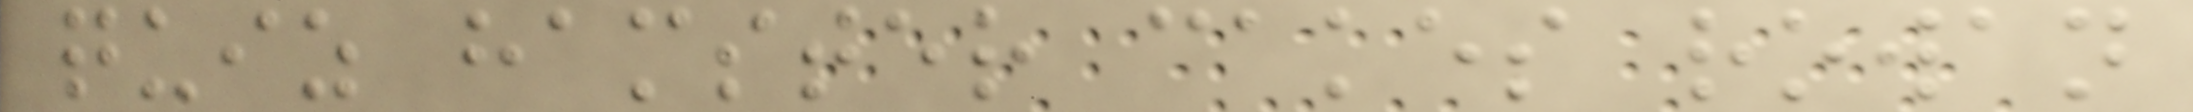quiz hamster cakes rowan
